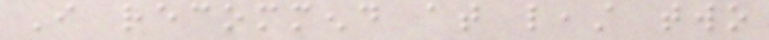I recommend at least two
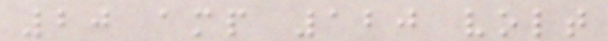20 amp 120 volt
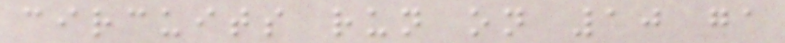circuits run on 10 ga
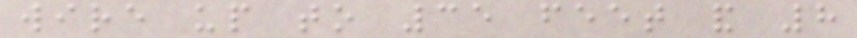wire up to 35 feet and 8
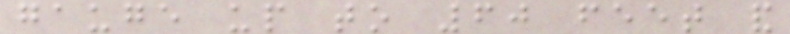gauge up to 60 feet and
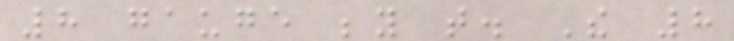8 gauge beyond that. The 8
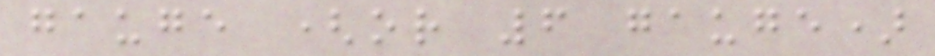gauge (or 6 gauge)
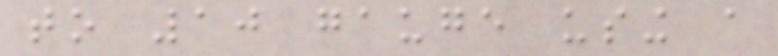to 10 gauge using a
